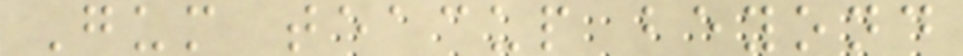Gum teacup beyond
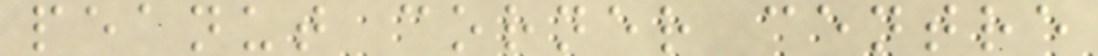peanut corner centre
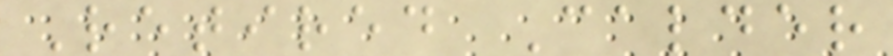Retired Calder
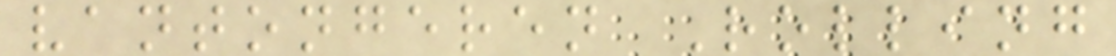vantongeren Rolling
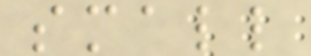small
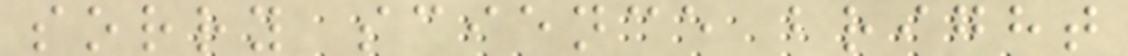sorry science bright
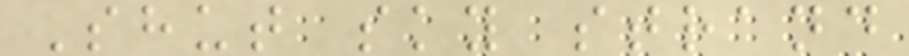Shut sky strand
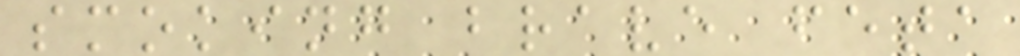smoking brave feta
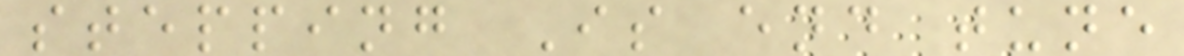stepping Is end tune
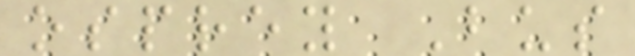osprey Bus
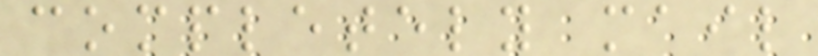completely mail
